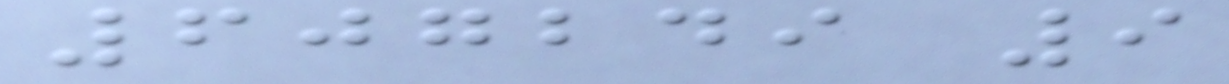607249 9
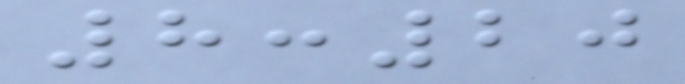8:20
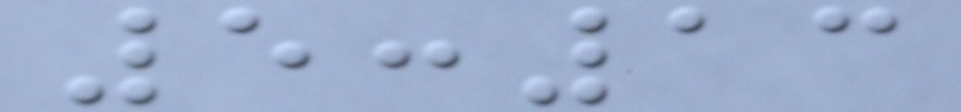5:13
